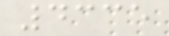4335
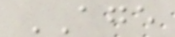AGE
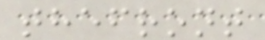thefront
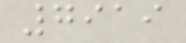7919
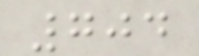704
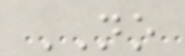NO
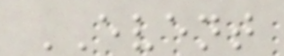EVENT
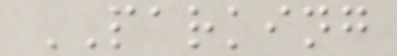PARKING
